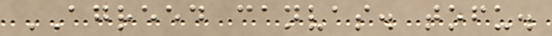AGREED canvas. tofu.
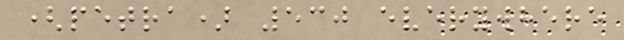(petra) 530 everywhere
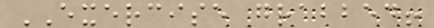EXERCISE grabbed!
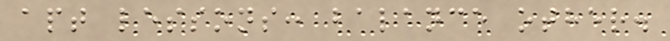apt lessons: balance other.
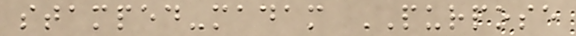stamped-madam PURPOSE
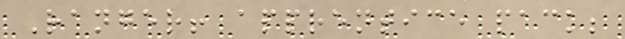Ranger! apprentice pack;
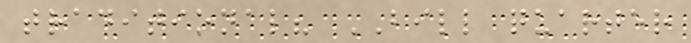traditional? BILL quarter
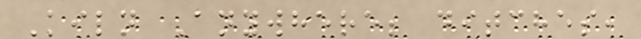Kiln Anywhere; ditches,
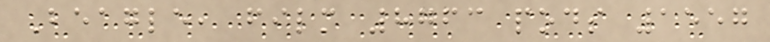Beagle, film 8763 pods 1557
